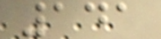141
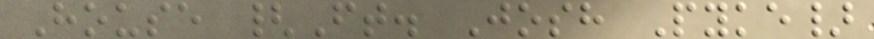House {Ft. Josh Pyke}
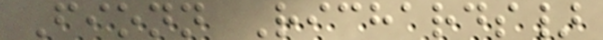Fionn Richards}
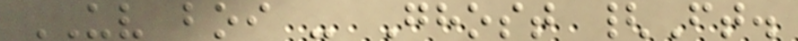UV boi - Ghost {Ft.
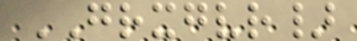GRXGVR}
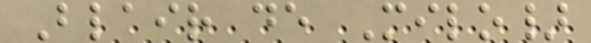Blair de Milo}
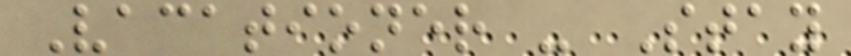Vacationer - Stay
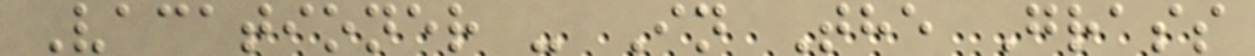Vacationer - In The Grass
